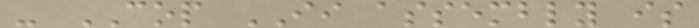- COP II assembly is
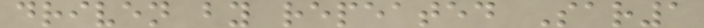driven by repeated Sar1
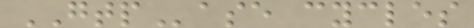GTPase cycles
